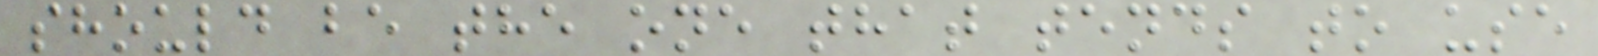should be the one that tends to use
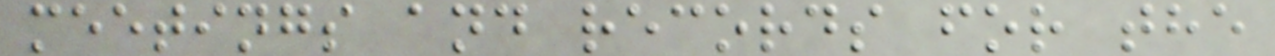meetings and records for the
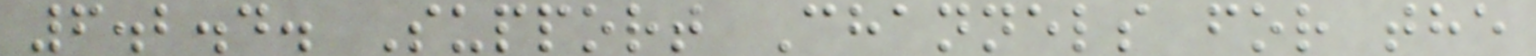6.2.4. Support Channels for the
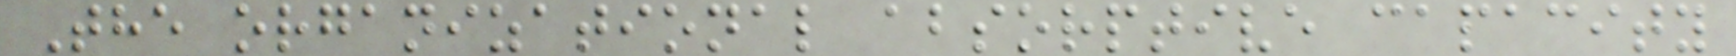The organizational absorptive capacity
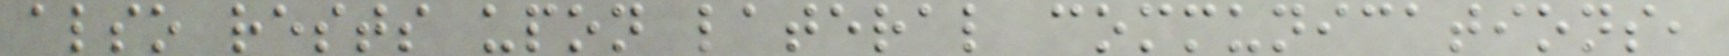also rests upon lateral communications,
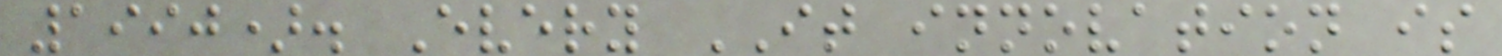1990). Every IT innovation is
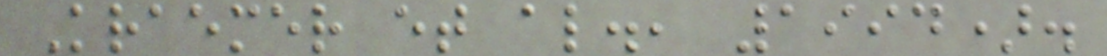Kraemer et al., 1994).
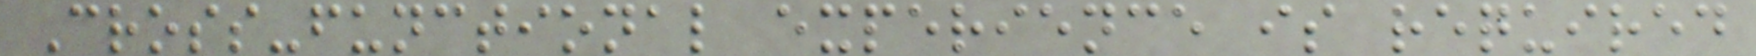Cross-functional experience is required
